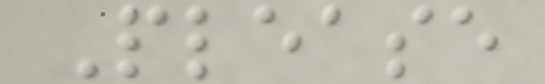Please
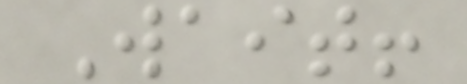Wait!
